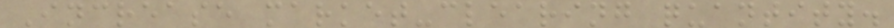Increase market-clearing quantity.
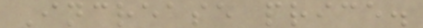Increase price.
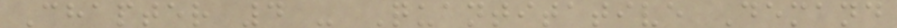Chapter 4 - Quantitative Demand
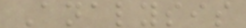Analysis
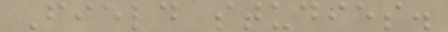Field studies.
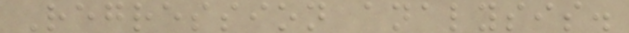Regression analysis.
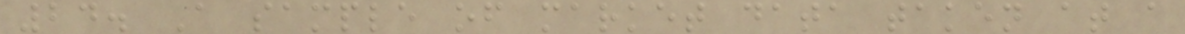24. A sample of market data taken at a
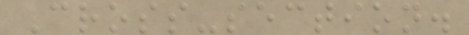Cross-section.
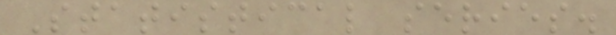Statistical series.
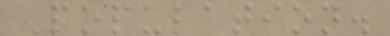Population.
